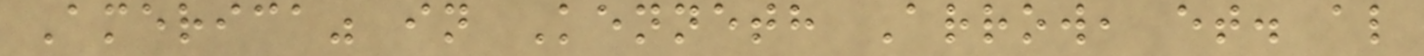America" in Kenneth Arrow, et. al
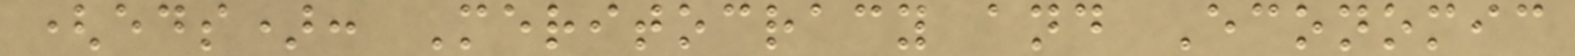(eds): Meritocracy and Economic
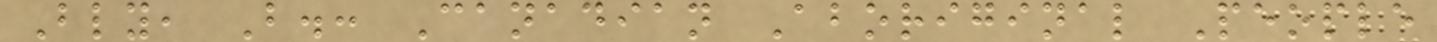Bly, B.: Canadian Aboriginal People
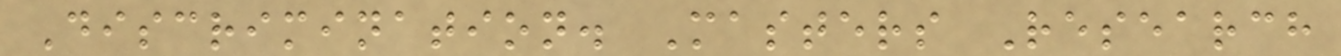Discrimination. Masters Research
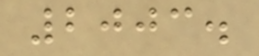2003.
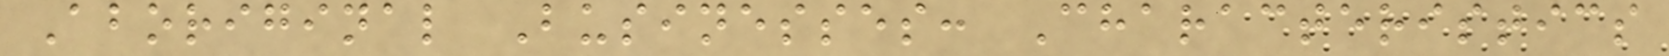Aboriginal Businesses: Characteristics
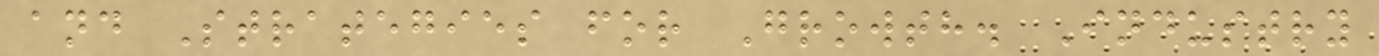and Strategies for Growth. Industry
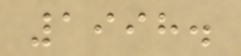1998.
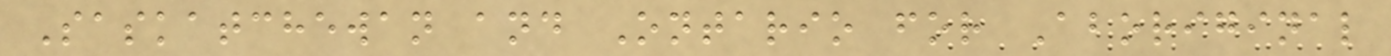Saskatchewan and Ontario for Aboriginal
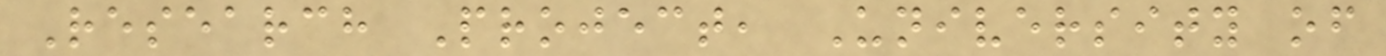Research Project, University of
